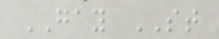GAY ST
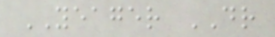YEAGER DR
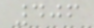406
